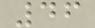46
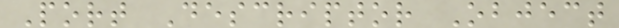Port Descriptor Object
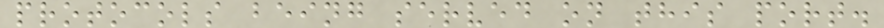protocols being served on this port.
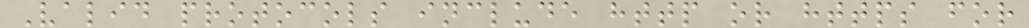Valid protocols include http or https for
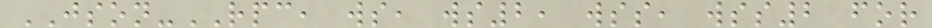JSON-RPC, ws, ws2, wss, wss2 for
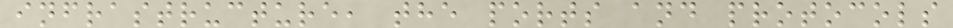infrastructure, the ports and protocols
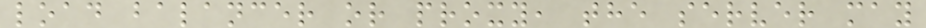load balancer or proxy, the server may
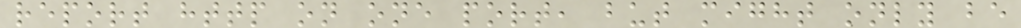report http on one port, but might only be
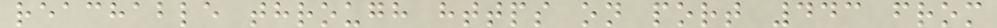reachable through https on port 443 from
